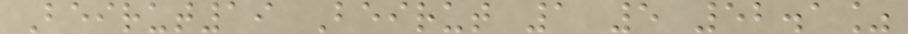Beirut19 Beirut 1 5 52.1%
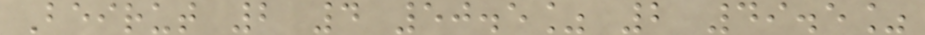Beirut 2 4 50.5% 2 49.5%
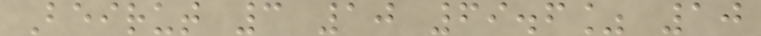Beirut 3 10 69.6% 10
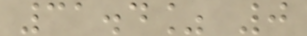31.4% 0
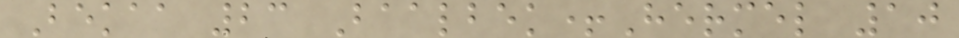Bekaa 23 Baalbek+Hermel 10
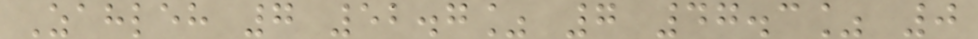Zahleh 7 52.7% 7 47.3% 0
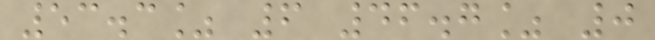53.3% 6 46.7% 0
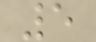5
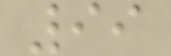99
